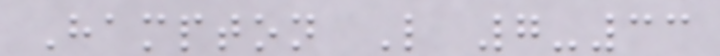Hampton L 7-33
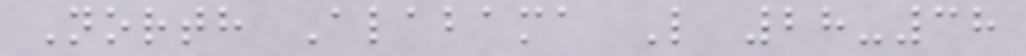North Alabama L 28-38
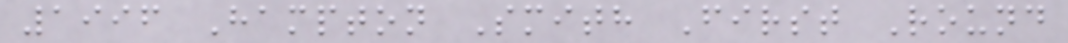1996 Hampton Smith First Round
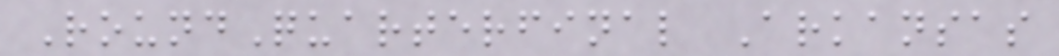RoundQuarterfinal Arkansas
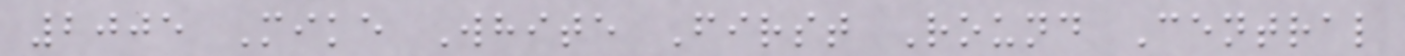2005 Mike White First Round Central
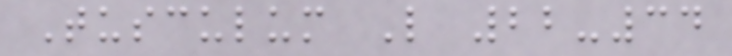Tusculum L 22-34
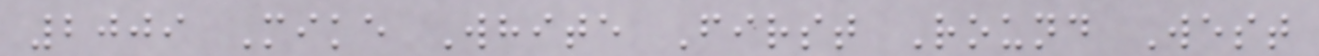2009 Mike White First Round West
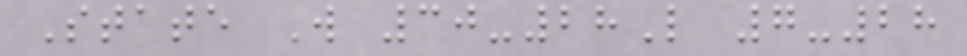State W 30-28L 7-28
